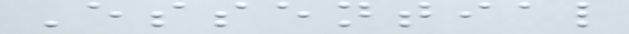Essential
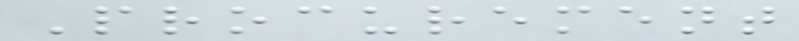Procurement
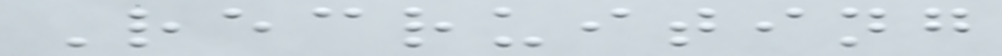Recruiting
